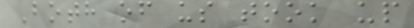Both of us took up
